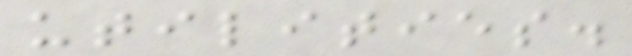utilities.
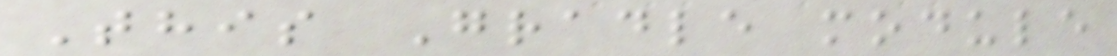This Gradle module
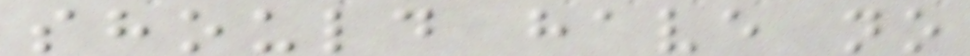should have no
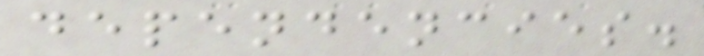dependencies.
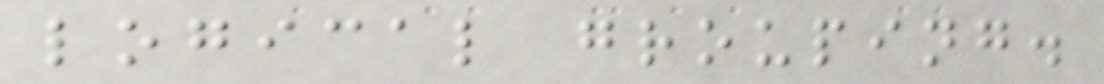logical grouping.
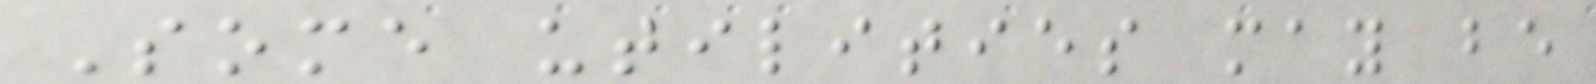Some utilities may be
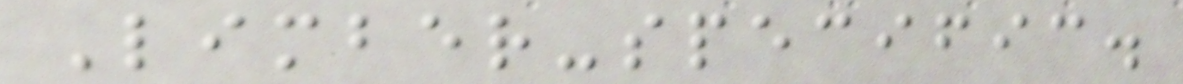Limber-specific.
